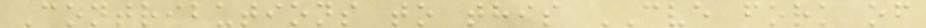Contributions to this CVE fork of
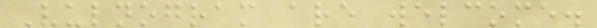Vulnogram are welcome.
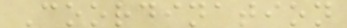Coordination
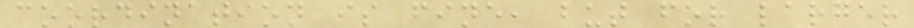coordination is fine, but for larger
